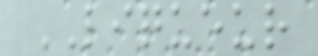LIQUEUR
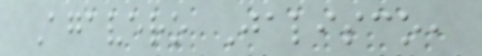Agavero Jalisco,
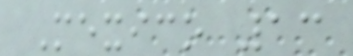Mexico 13
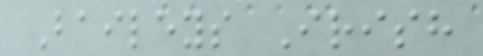Baileys Irish
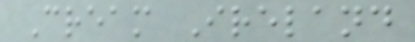Cream Ireland
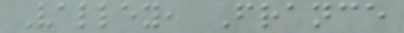Valley, France
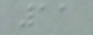11
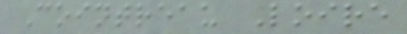Cointreau Loire
